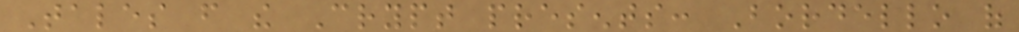Tales from the Crypt presents: Bordello of
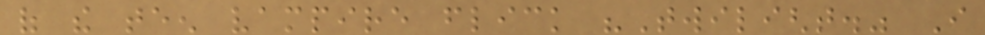of the teen vampire flick "Twilight." I
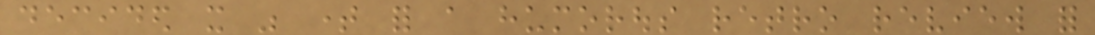decided it was time for a humorous retro review for
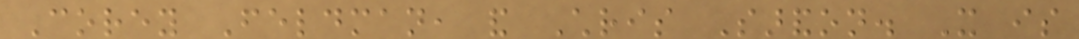Corey Feldman, and Chris Sarandon. It is
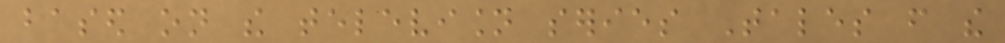based on the television series Tales from the
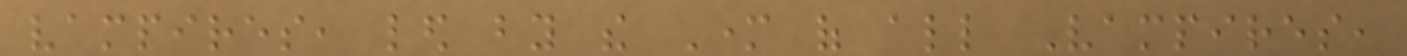vampires, led by the Mother of all Vampires,
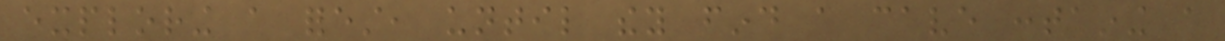exploring a forest, until they find a cave containing a
